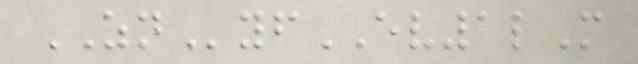ZNyfEV1lM
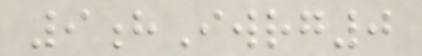9hIwrg0
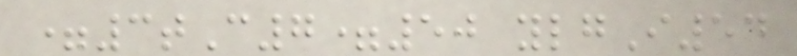=3tC7=50 ylgI54
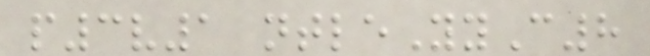p3v1 ntleYyC8
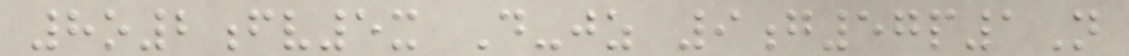8o2fv5x D-jz 9g57p1N
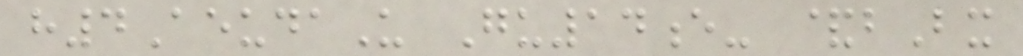h4AeudaU Gu14e- &bBx
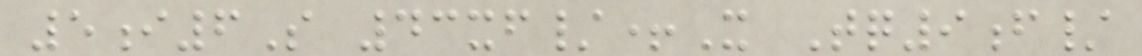5i6S 43xf/+X Tq9f/
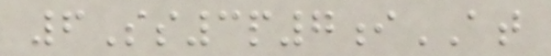6Ss3p7iAT
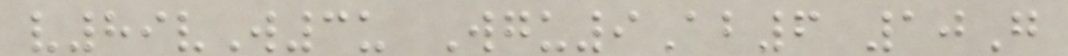v89vW3u Wgu9Ab6 10G
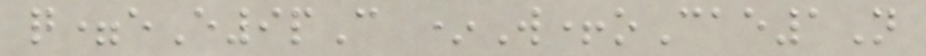q=eE9pC *W+oCae1N
